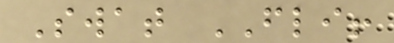Swat FLI!
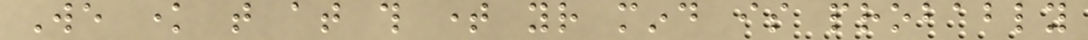We know that at this time your mind is probably
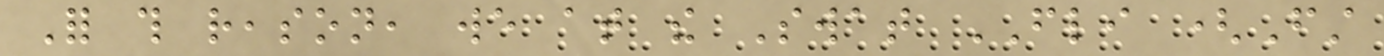For this reason, we at the Swat FLI (First
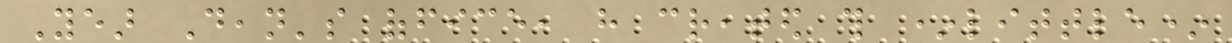Year Dean's office, have created this *little*
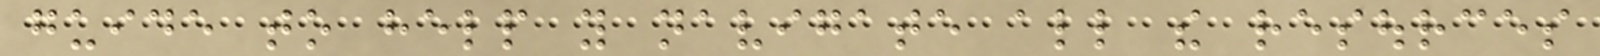guide to help you navigate all the resources
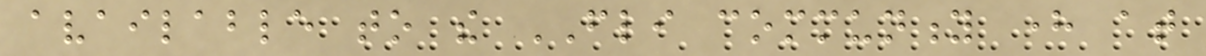available to the FLI community here at
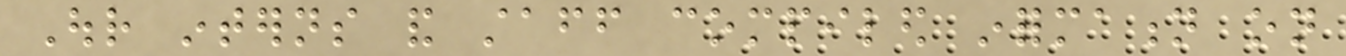Our interns and staff compiled information on
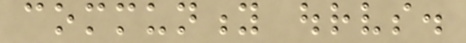community ourselves.
